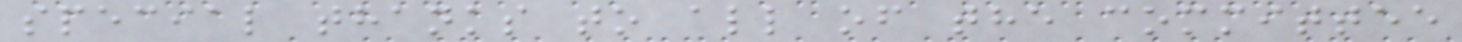special thanks to all of the committee
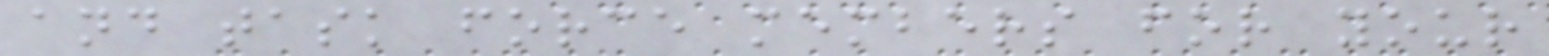and task force members for your
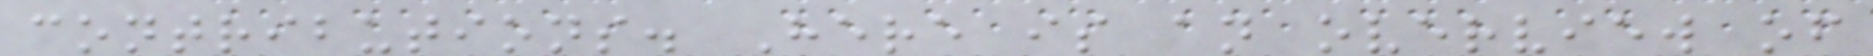contributions. Here is an overview of
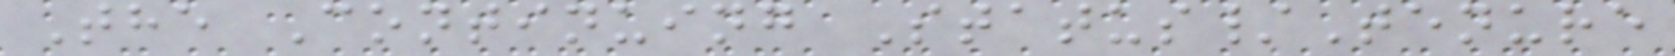The Continuing Status/Tenure
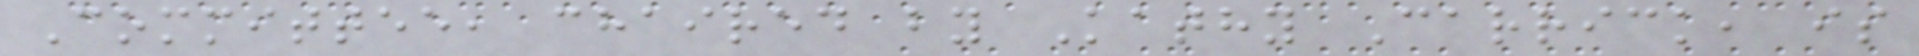Committee, chaired by Kathy Carrick, is
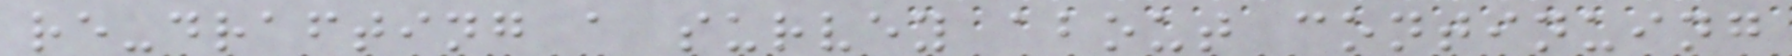re-drafting a survey about continuing
